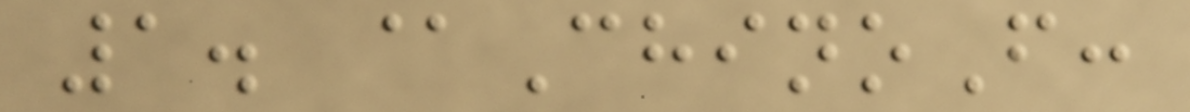1. @ChinoF:
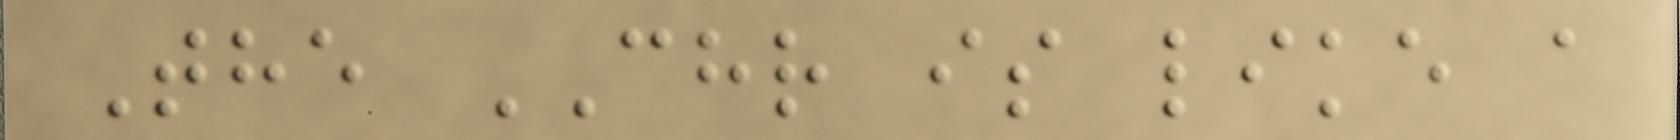The CHR is like a
